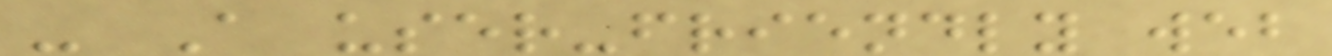- A user-friendly web
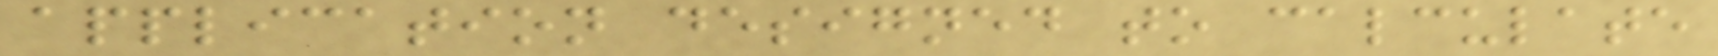application designed to calculate
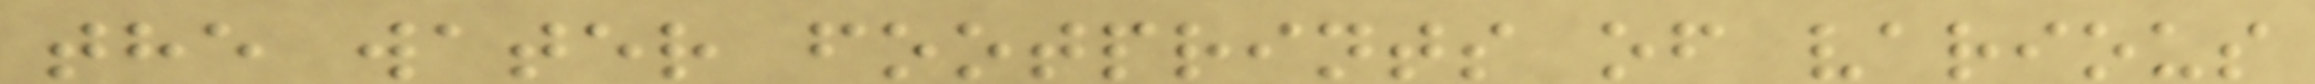the water footprints of various
